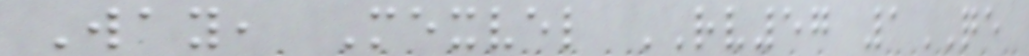Way, Mexvel RV57 1QE
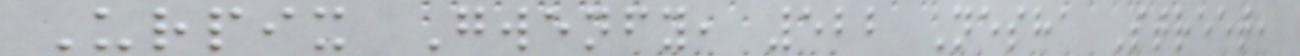Urpix Gwenfy, 522 Nesha Street,
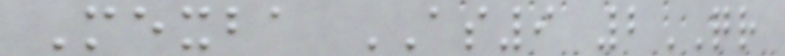Mexba AS9 2QR
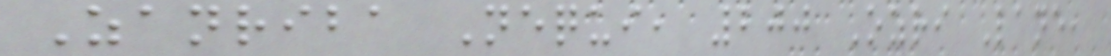Zanriba Nequi, 200 Ozri Lane,
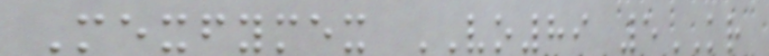Mexfymex VO89 5KR
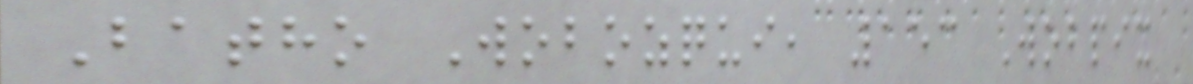Batho Wobozqui, 153 Wobpix
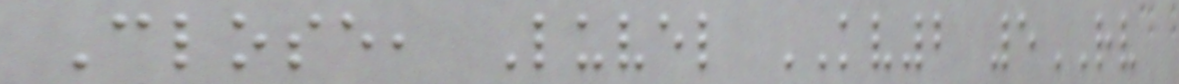Close, Luvel KV2 5RV
